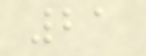21
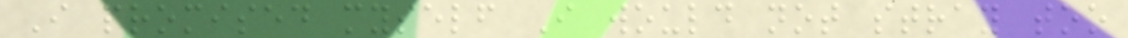I promised myself I would not stray too
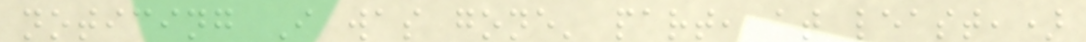noticing I was gone' part, at least,)
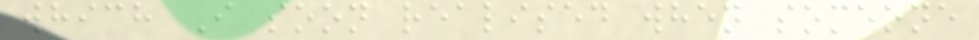which I soon realised when someone
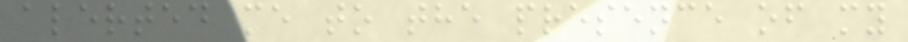alerted me to the presence of my
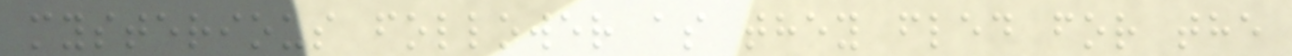mysterious follower as they fled for the
